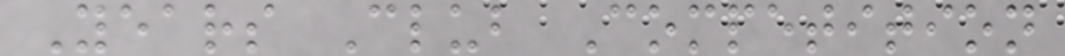Years Club Competition
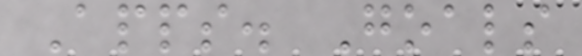Apps. Goals
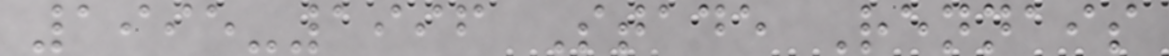1995-1996 Stade Rennais
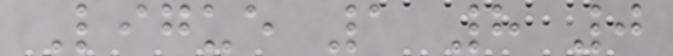Ligue 1 8 0
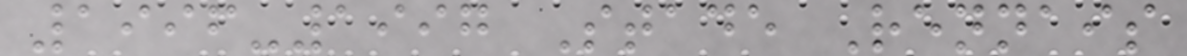1996-1997 Stade Rennais
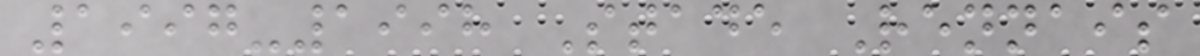1997-1998 Stade Rennais
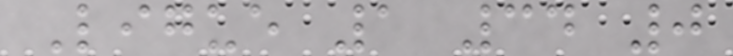Ligue 1 34 0
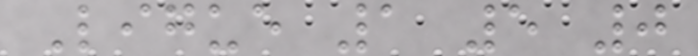Ligue 1 5 0
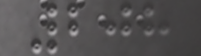208
